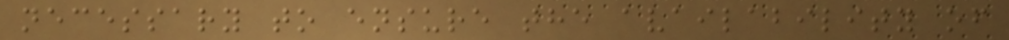necessary to ensure the availability of
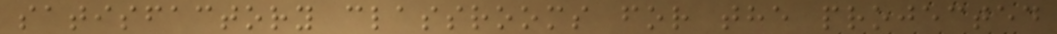satisfactory classrooms for the projected
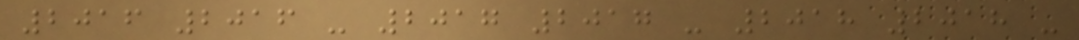2016 2016 - 2017 2017 - 2018 2018 -
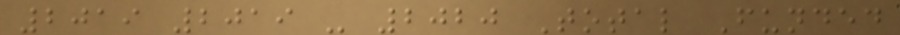2019 2019 - 2020 Total Funded
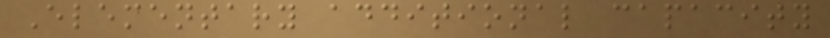Elementary additional capacity
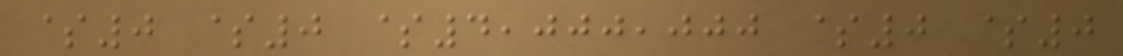$0 $0 $4,000,000 $0 $0
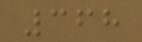368
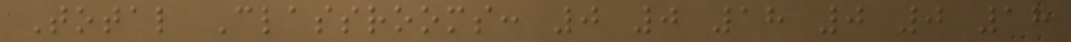Total Classrooms: 0 0 18 0 0 18
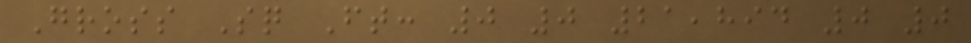Gross Sq Ft: 0 0 21,894 0 0
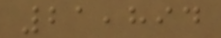21,894
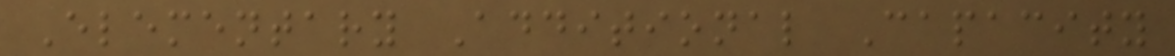Elementary Additional Capacity
